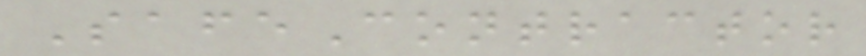SafeContractor
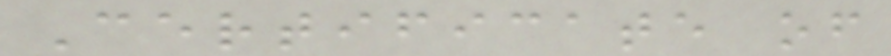Certificate of
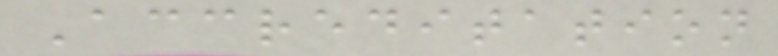Accreditation
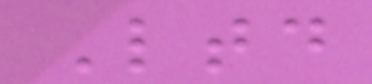Ltd
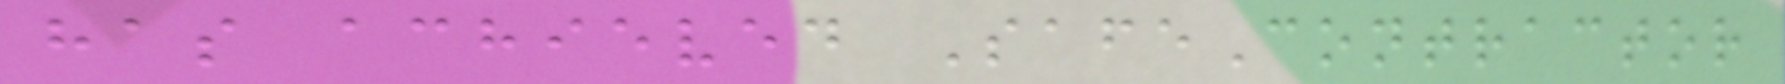has achieved SafeContractor
